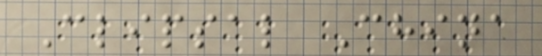Clipsal China
